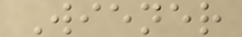Wiener
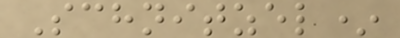Schnitzel*
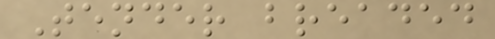Tender breaded
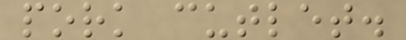pork cutlet.
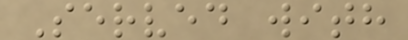Served with
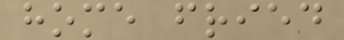home fried
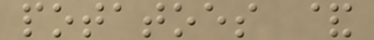potatoes &
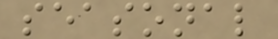seasonal
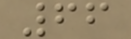66
